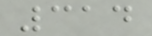314
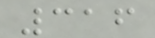316
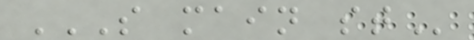S MAIN ST
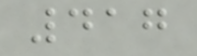417
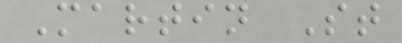Martin St
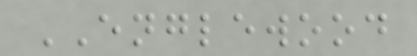ENGLEWOOD
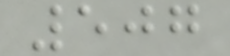507
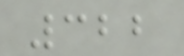322
